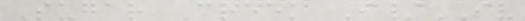Sugar Creek I/IV
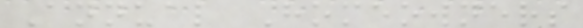Annual Homeowners
